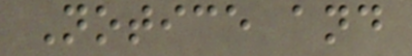Notice and
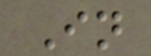In
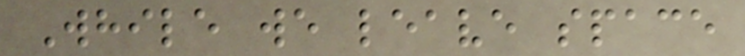While we leave space
